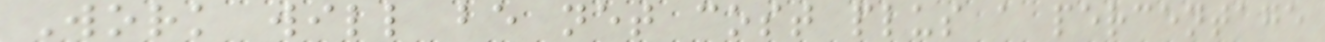Work will be net cost plus a percentage
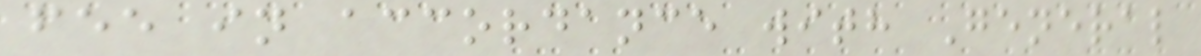fee in accordance with General
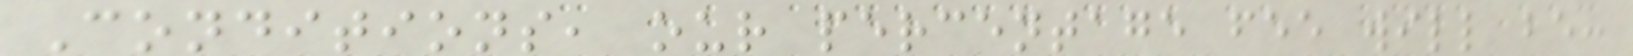Conditions, our percentage fee will be:
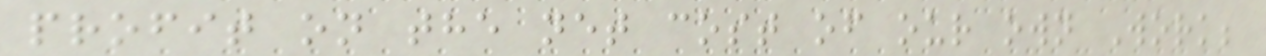profit on the net cost of our own Work;
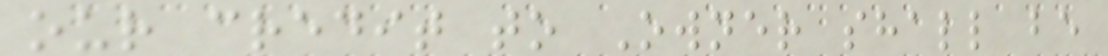our credit to Owner shall be
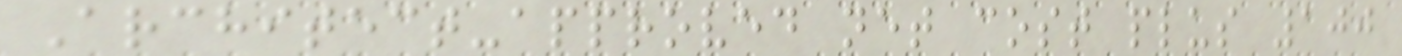Architect-approved net cost plus 100
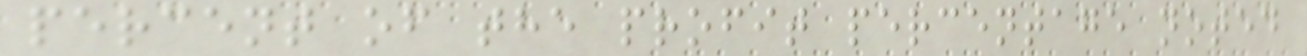percent of the profit percentage noted
